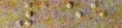155
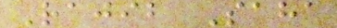Rajib Saha
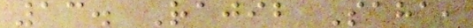13. Rajib Saha,
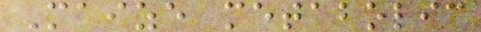Maize metabolic
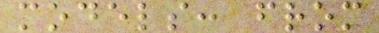models: from
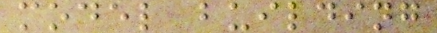model building
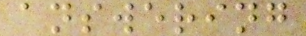answering
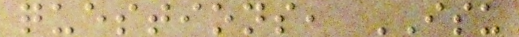questions, ISU
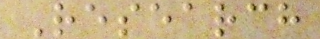Research
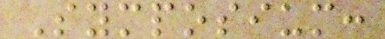Symposium:
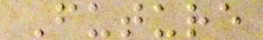Future
